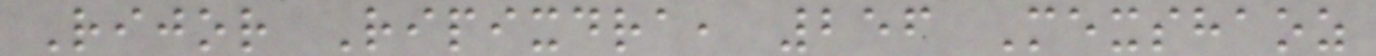Rijor Ripixdra, 256 Mexshaoz
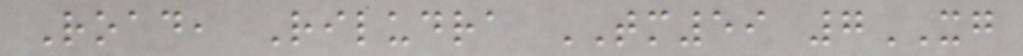Road, Riludra TM59 7XG
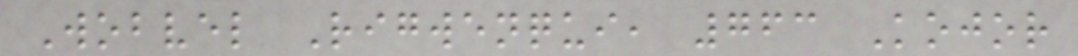Wobvel Rigwenqui, 763 Kojor
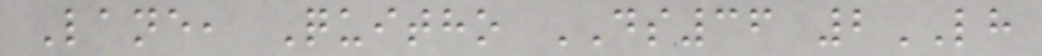Lane, Quitho DS36 2LH
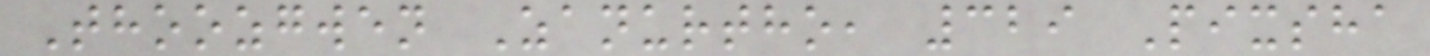Thoozgwen Zanurtho, 329 Pixsha
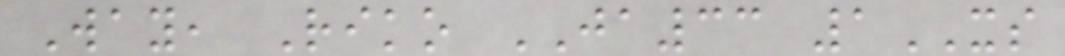Way, Riko JA33 1XS
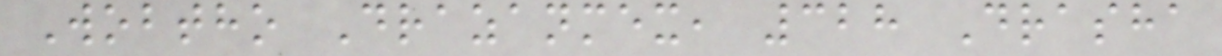Wobtho Drazanmex, 328 Drasha
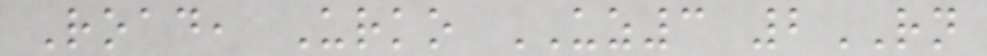Road, Urko UZ3 2RN
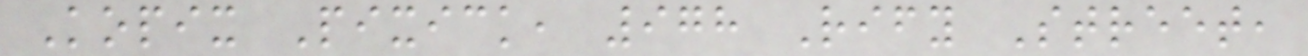Kopix Pixick, 978 Rify Street,
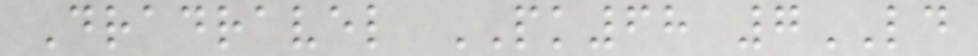Dradravel PK68 7LD
